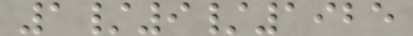1/9/1925
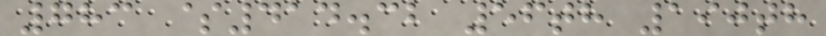783 $414.32 56th 190th
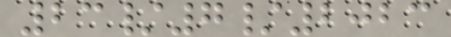23/7/2023
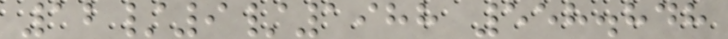12/9/1988 558.848
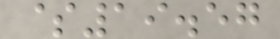$19.57
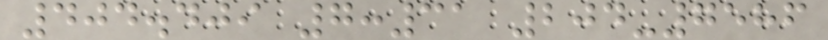404.409 7:31 204-7586
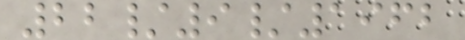22/9/1962
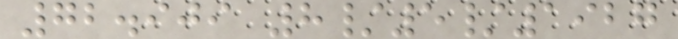72.909 8/5/1927
